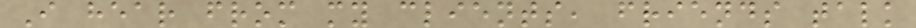I hear from my clients, friends talk
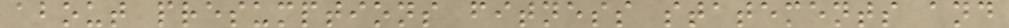about presumptions fitness statements and
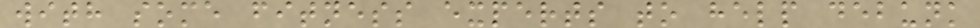with some fitness experts to help debunk
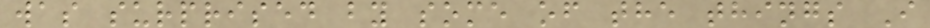was surprised by some of the things I
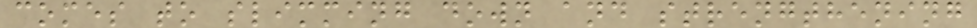comes to slimming down and strengthening
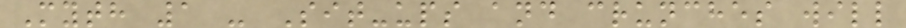Myth 1 - Sit-ups and crunches will
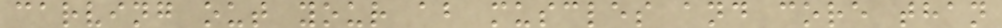carving out your ab muscles and core than
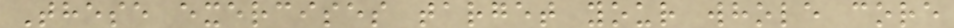These exercises target your whole core
